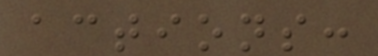actions:
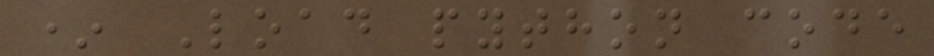* Load python code
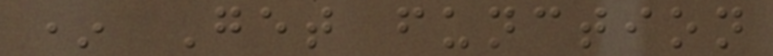* Get function
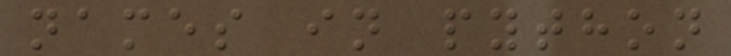names in python
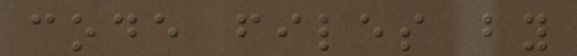code files by
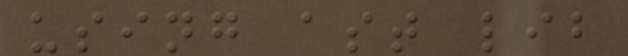using ast lib
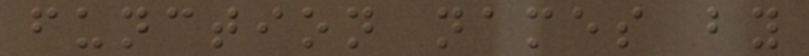function names by
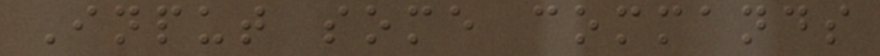Input some commands
